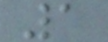1
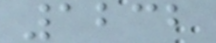1232
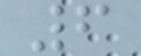6
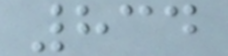834
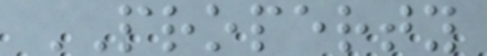PROPERTY
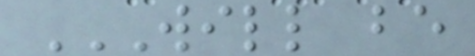WILL BE
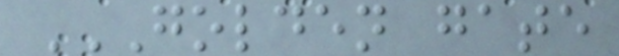GOLDEN GATE
